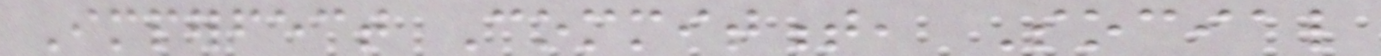Imperfect Commitment, Social
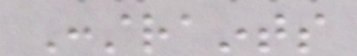Constraints
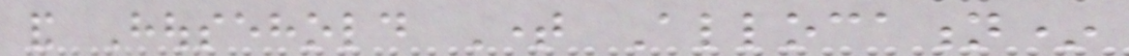and Household Time Allocation*
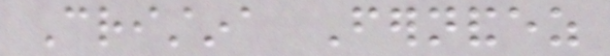Cristina Fernandez
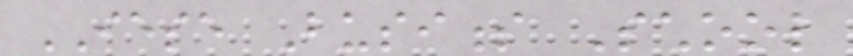IESE Business School
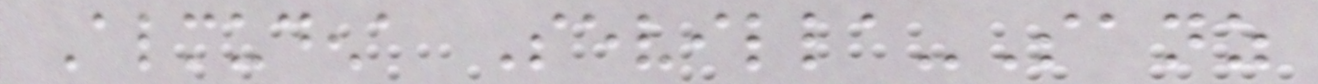Almudena Sevilla-Sanz
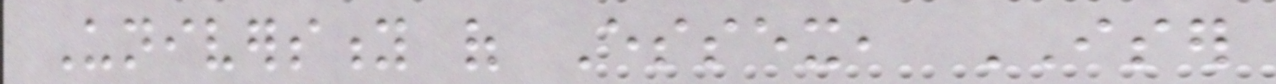University of Essex, ISER
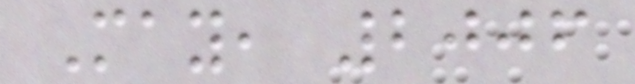May, 2006
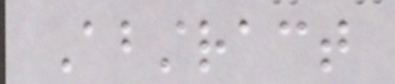Abstract
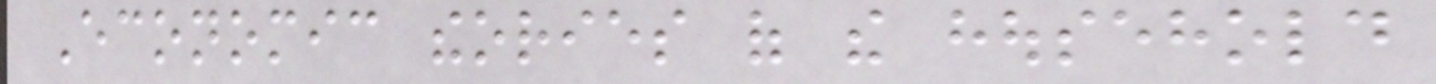Economic theories of the household
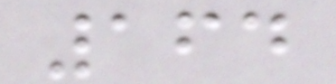164
